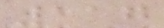117
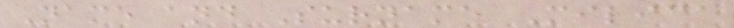Name and Surname Milica
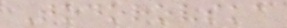Todorovska
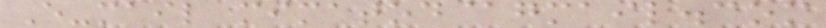E-mail mimatod@gmail.com
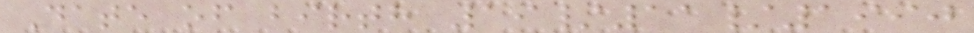Date of birth 19/11/1990
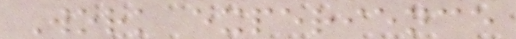Work experience
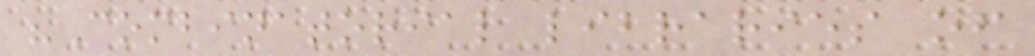"Combinatorial libraries of
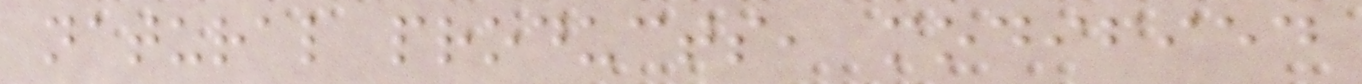natural products, modified
